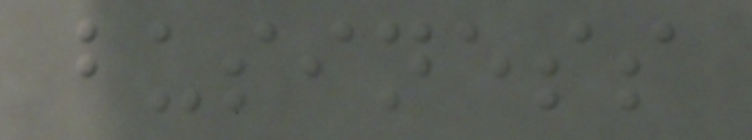business
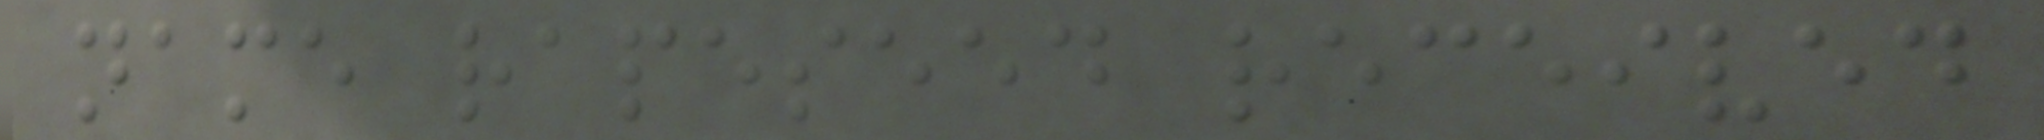name rapeseed received
